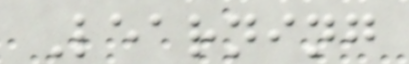Learning
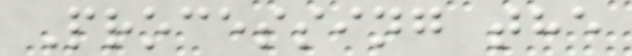Processing the
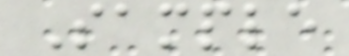Sample
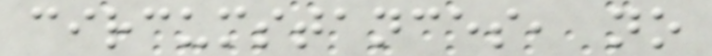circumstances, no
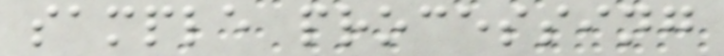sample processing
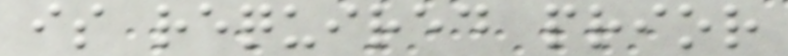is required prior
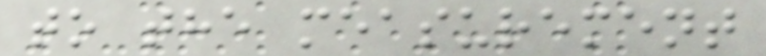to the measurement
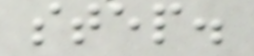step.
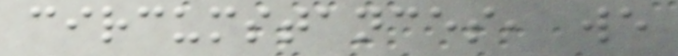circumstances, we
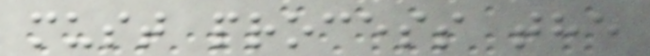must process the
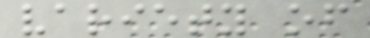variety of
